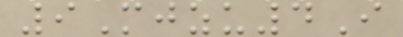9Mjzu4I
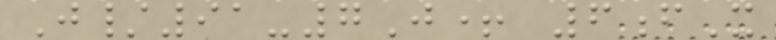J/91-7J+ 6fX
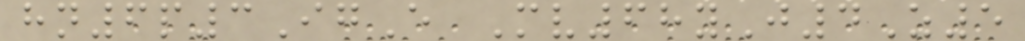hn6p3IgE Mv68yJ4Z5
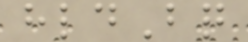hldBq
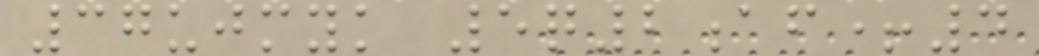37ujmyk 5q2af+4
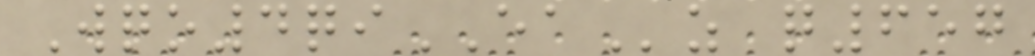Wqo4qiEAz q657
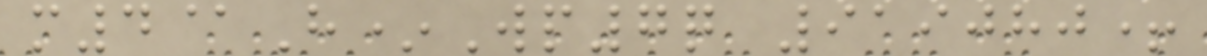m4@H*Wp7q 919080+
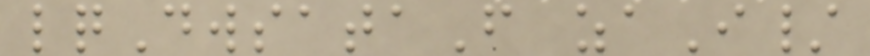lqDwsataF zaI/
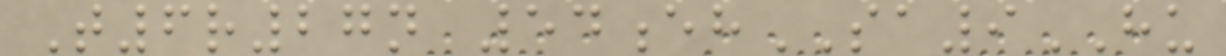T6r27n 54ehSA9HU
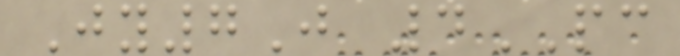Jy7J 4PC
